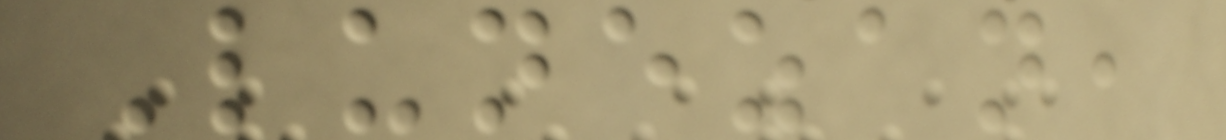Lunezan,
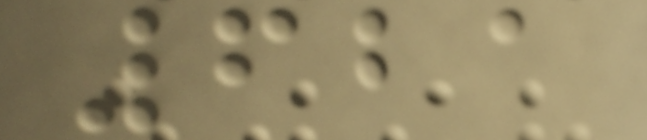621
